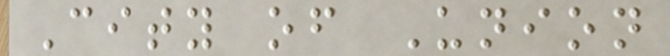City of Union
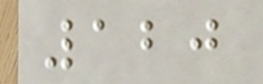120
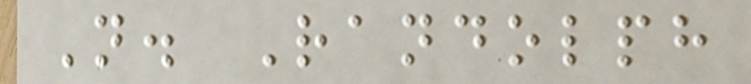N. Randolph
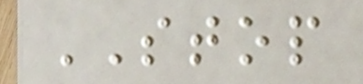STOP
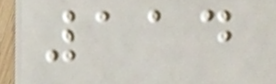114
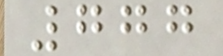777
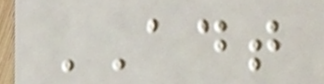ADT
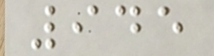945
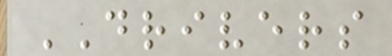DRIVERS
